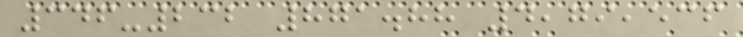346-232 871.88 4,79,536
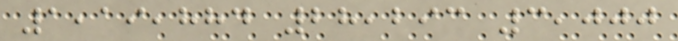1,19,884 28,293 3,000
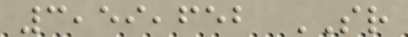3,59,652 SR
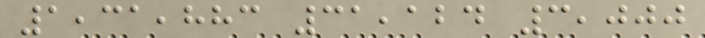1,31,883 31,124 3,000
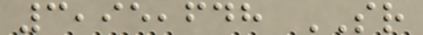3,95,648 SR
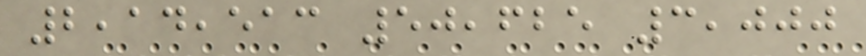2,14,513 50,625 3,000
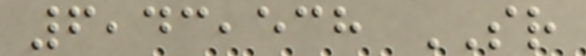6,43,538 SR
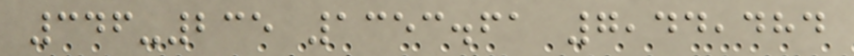346-235 1353.61 7,44,484
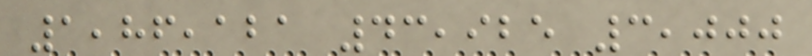1,86,121 43,925 3,000
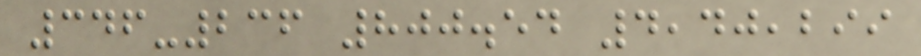346-236 800.54 4,40,299
